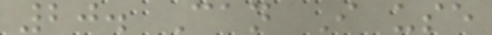20. Can I use
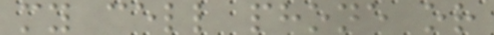my cell phone or
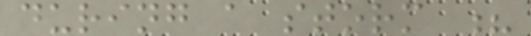during a storm ?
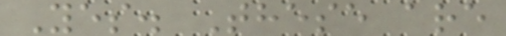Yes. These are
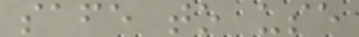safe to use
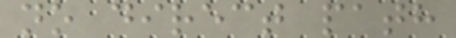no direct path
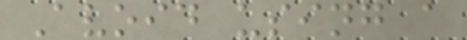Avoid using a
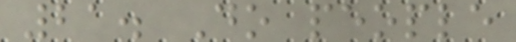21. Do people
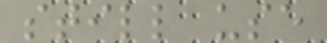still use
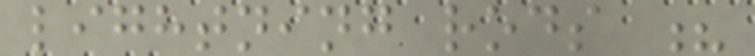lightning rods ?
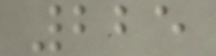225
